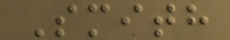Smith
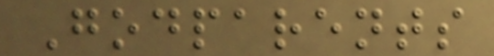Godparents
